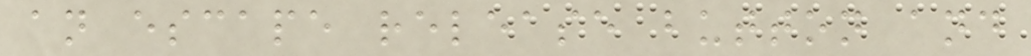an escape release button and
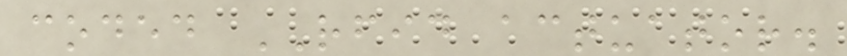coded RFID actuator.
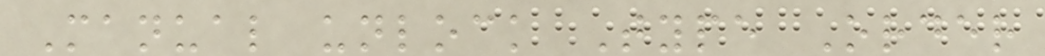Manual unlock Type Order
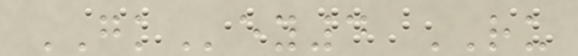GKey4 RU
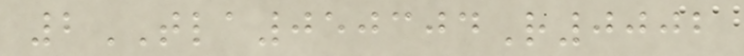2TLA050304R0002
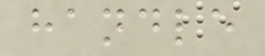handle
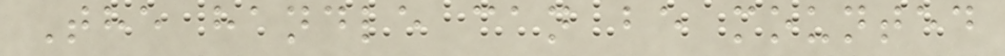The handle can be mounted
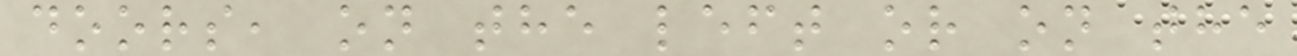doors, on the left or on the
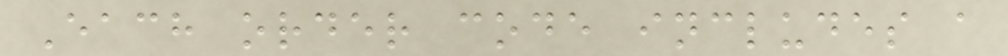Each order code includes a
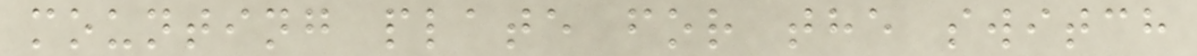mounting plate for the switch
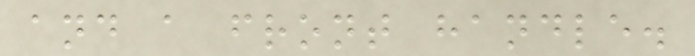and a front handle.
